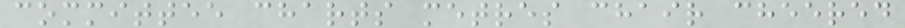committee charts metres chair cheered
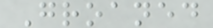Groaned
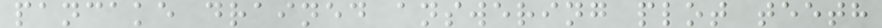pancake drained answering plot teeth
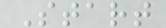Start
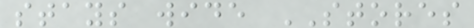stays wide STORES
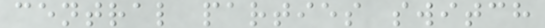central parties switch
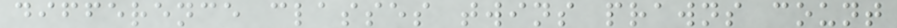difference classes twins prawns count
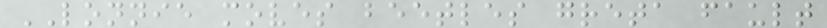LONNIE moves beetles greta fault
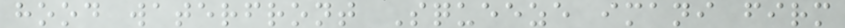hood waterfront Squeeze imani firm
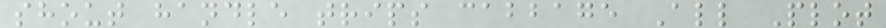shout handle trips cabbage All Plot
